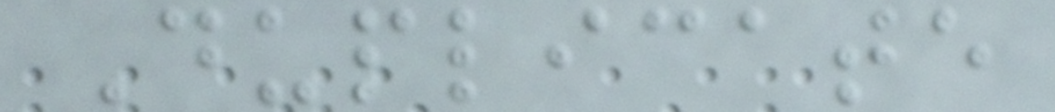Duplicate
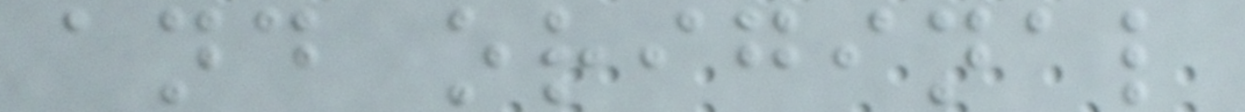and original
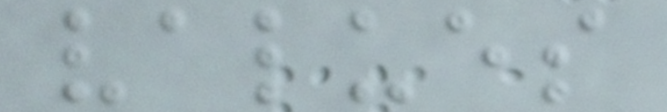values
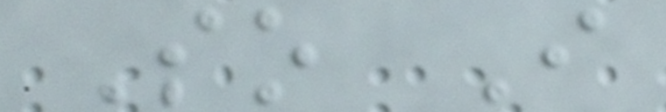So I
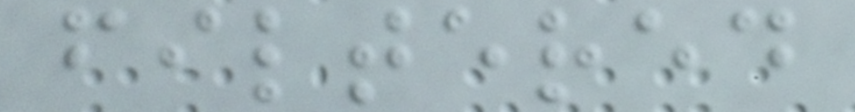filtered
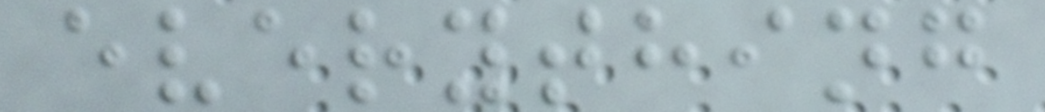everything
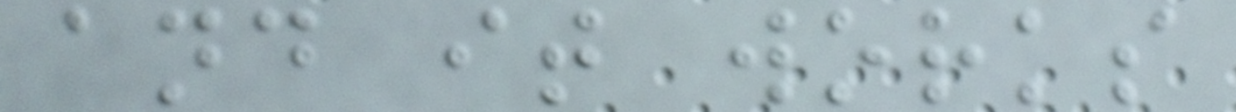and it works
